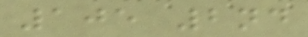105 2nd
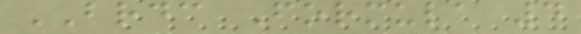BRDC Formula 4
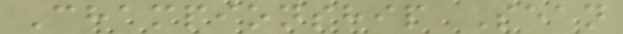Championship Sean
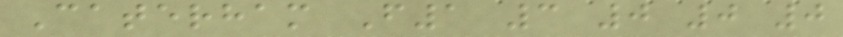Caterham F1 3 0 0 0
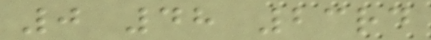0 48 23rd
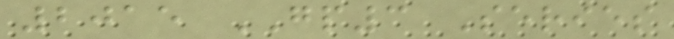2015 GP3 Series
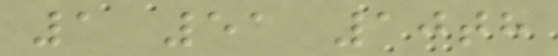1 51 10th
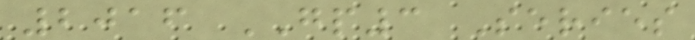2016 GP3 Series
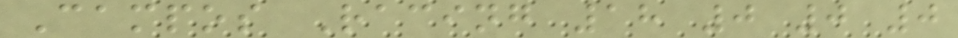Campos Racing 18 0 0 0
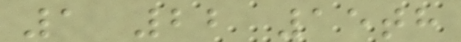1 22 15th
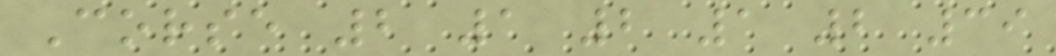Corse 2 1 2 1 2 39
